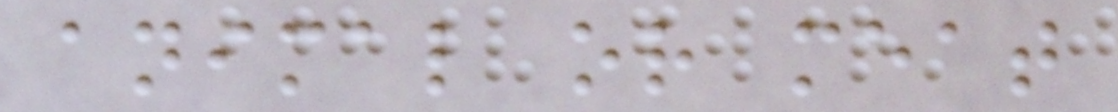animal or meat
